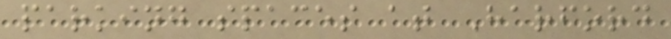parking spaces at Harford
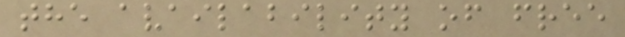the availability of free
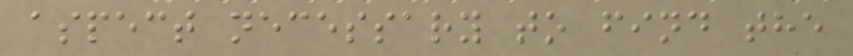aspect necessary to find the
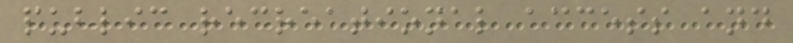public recreational access and
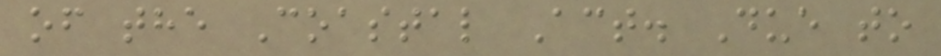of the Coastal Act. Due to
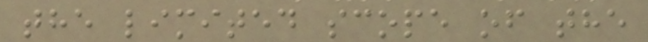the limited scope of the
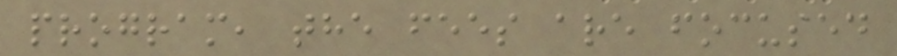program, the fees are focused
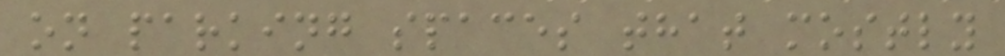on parking spaces that mostly
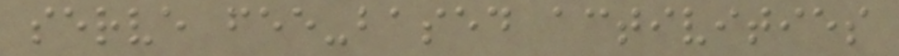serve fee-based activities
